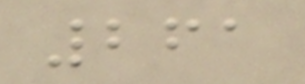261
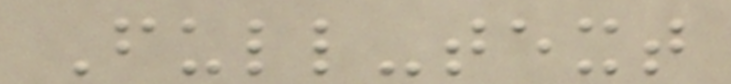Full-text
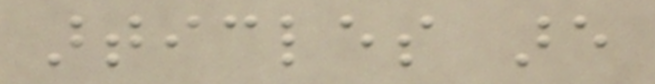articles are
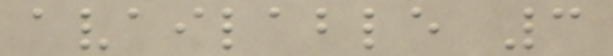available 3
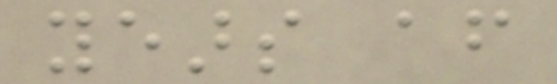years after
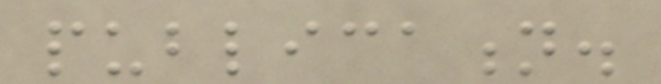publication.
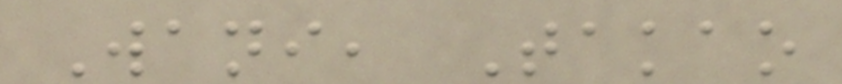Wani, Takao
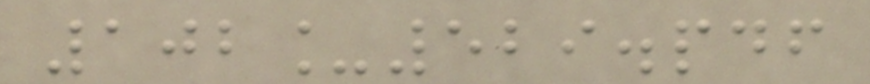102_529.pdf
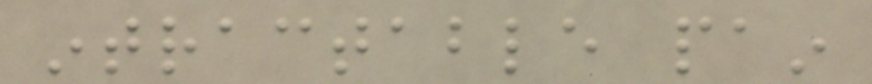intractable pain
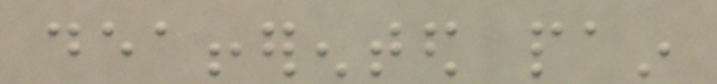deafferented pain
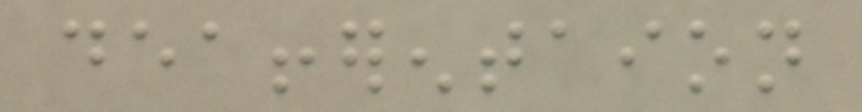deafferentaion
